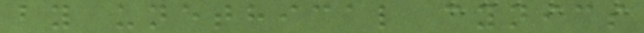by unethical cynics
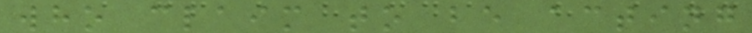who claim to be acting
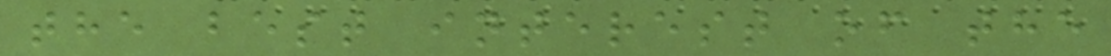the best interest of the
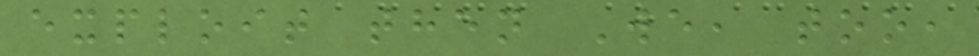exploit then We, too,
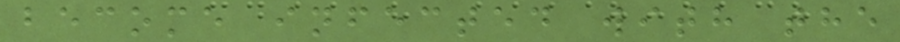become infected with the
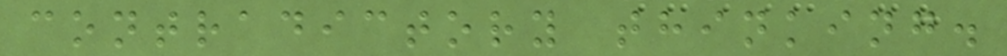contradictory thinking.
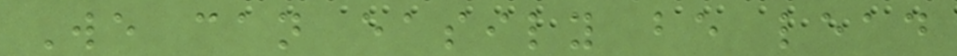We can easily be lead
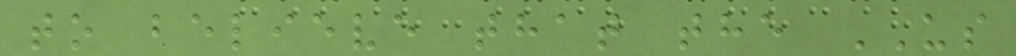to believe that the US
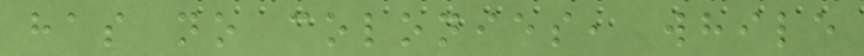has no colonies, while
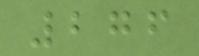276
